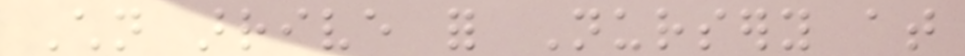Children arrive for Nursery at
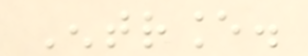Entrance.
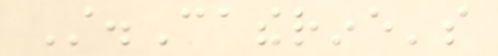St.Catherine's
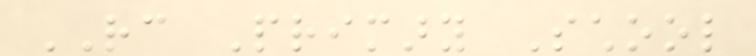RC Primary School
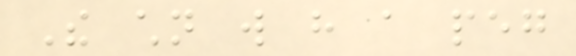The children will have a peg
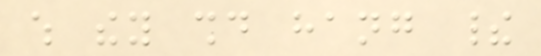which they should hang their
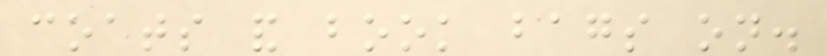coats and book bags on.
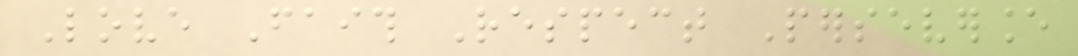Love Faith Respect Perseverance
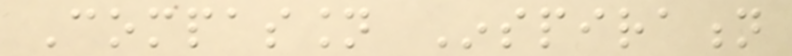Compassion Inspiration
